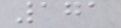171
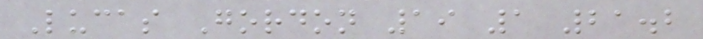Lucas Gordon 19 1 21.2
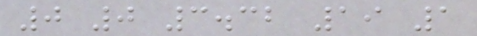0 0 3.32 19 1
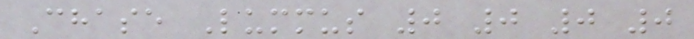Chase Lummus 0 0 0 0
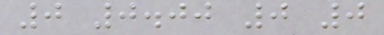0 0.00 0 0
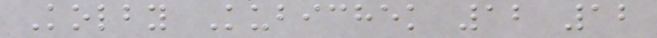Kolby Kubichek 12 12
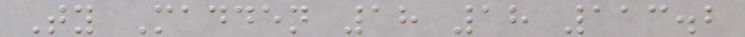Ty Madden 18 18 113.2
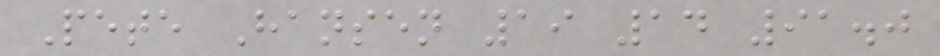Pete Hansen 19 14 91.0
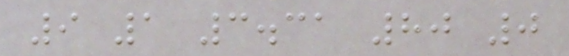9 1 3.31 80 0
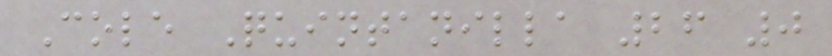Cole Quintanilla 26 0
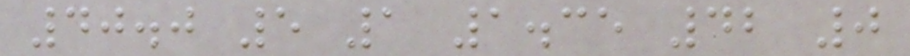40.0 5 1 1.35 42 0
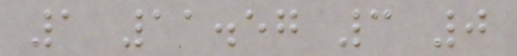1 11.57 3 0
